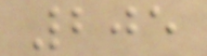205
